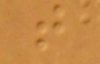that
